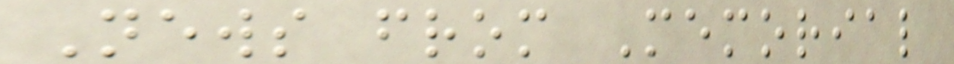News from Memorial
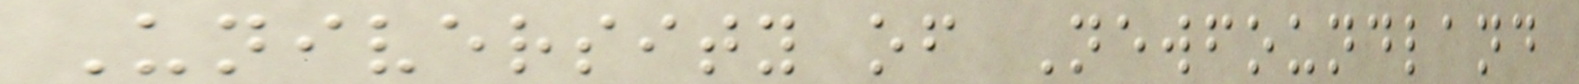University of Newfoundland
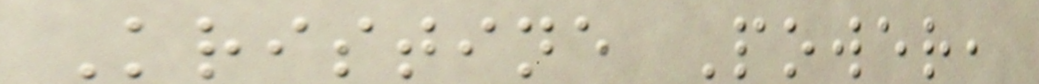Kristine Power,
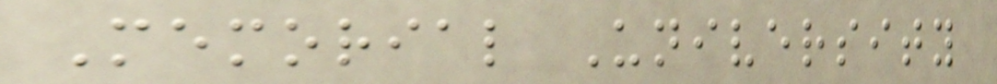Memorial University
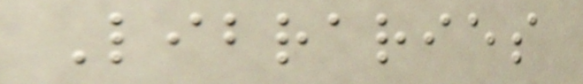Libraries
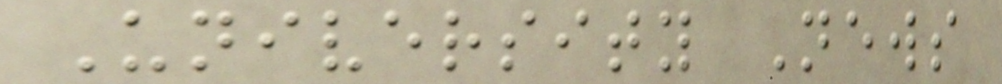University News
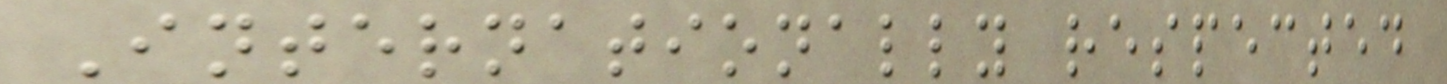Internationally respected
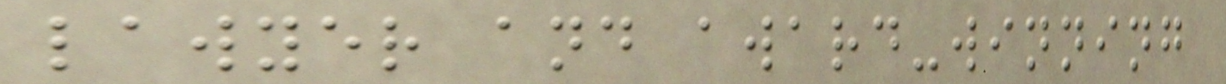lawyer and award-winning
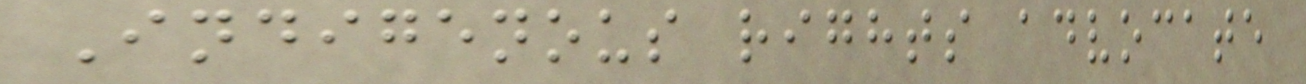Indigenous rights advocate
